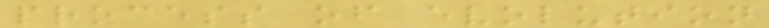process of evolution
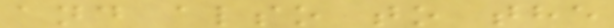and also to the
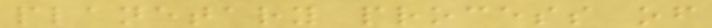planetary process of
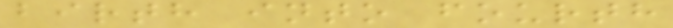birth into fourth
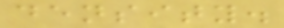density.
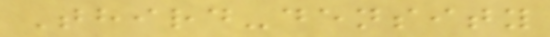Third-density
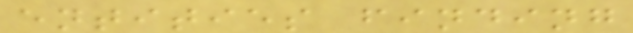entities finding
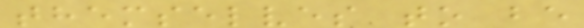themselves to be
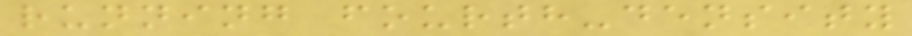running fourth-density
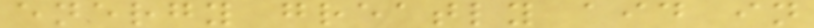energy greatly aid in
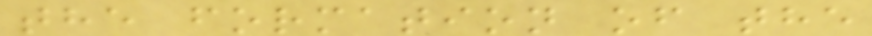the formation of the
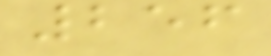256
